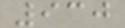930
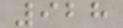928
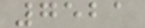7521
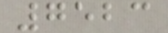7523
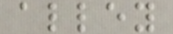alley
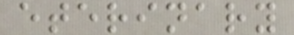eterinary
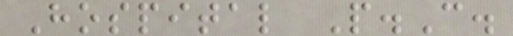Hospital P.C.
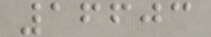16603
